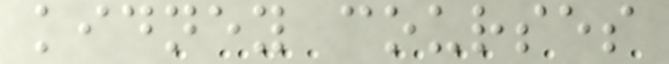kidney courses
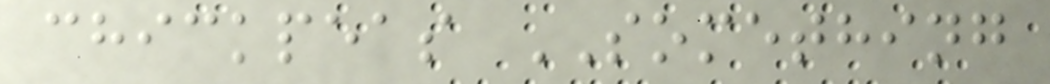chickpeas SOMETHING
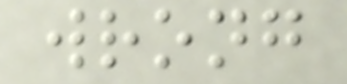wrong
